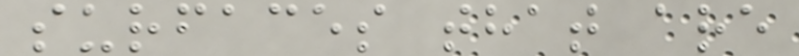surfaces that are
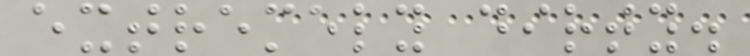extremely dirty.
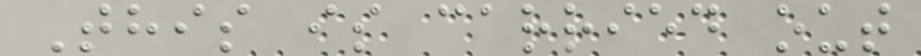This is carried out
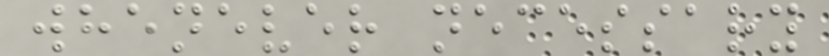whenever necessary
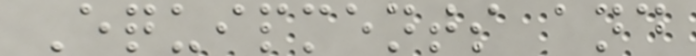Equipments and
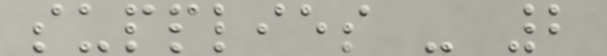supplies - 2
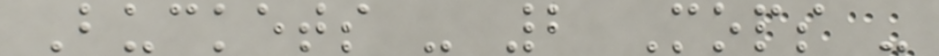Buckets - 2 Mops -
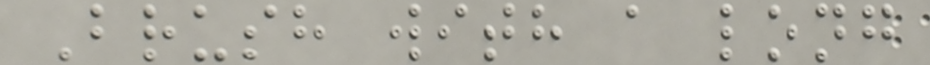Brush with a long
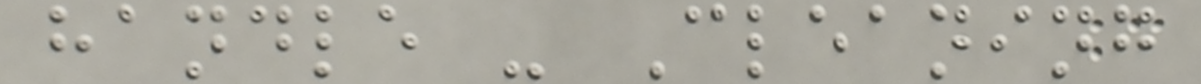handle - Cleaning
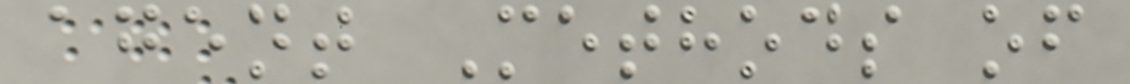agent Methods of
